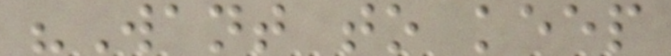"Want to keep
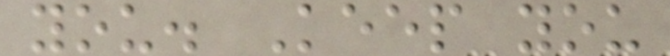you. Keep you
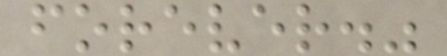forever."
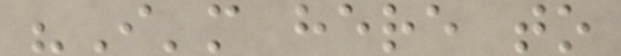"I'm here to
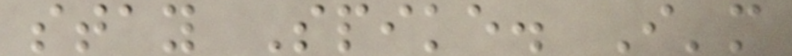stay Spike. I'm
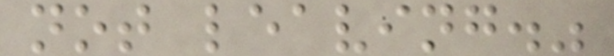not leaving."
